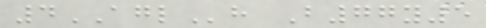4AGLh B77y5
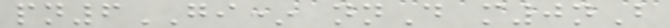pn6GI* nnD m0nB
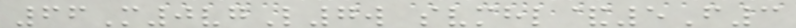66M0vgL7w svmhl&5F3
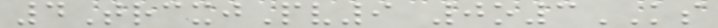4TrcxjPv9 0o3KS
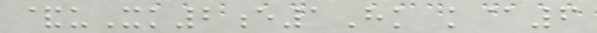&uXk2e1Hk k@6
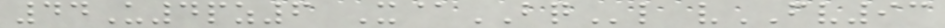44U4pz6 X@BQl vFV93
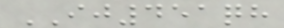IJ451qh
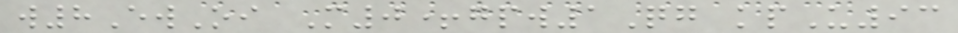w8EwOi M0+gpw1Qg kpU93
